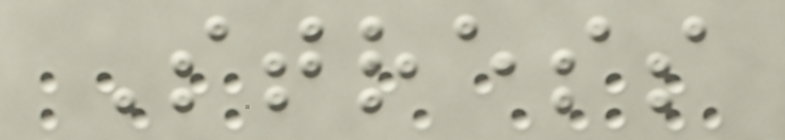Stress
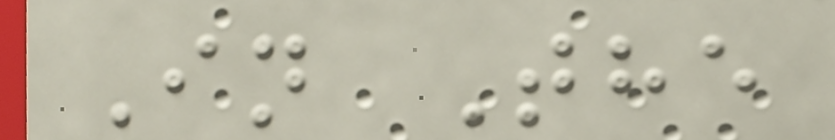In The
